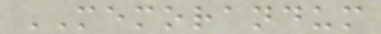MEMORANDUM
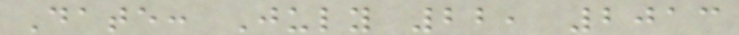Date: July 22, 2013
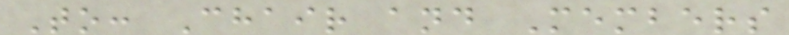To: Chair and Members
